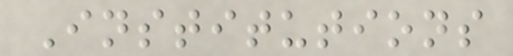Institutions
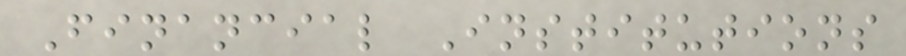Financial Institutions
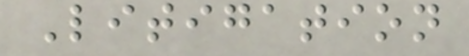Litigation
